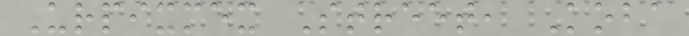Urpixmex Street, Koba
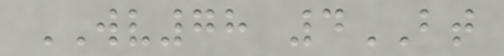WV78 4BT
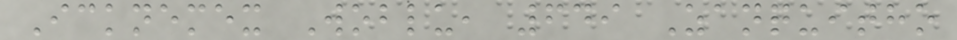Icknemex Woblu, 649 Zanquitho
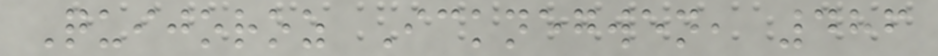Quijoroz Icknegwen, 486
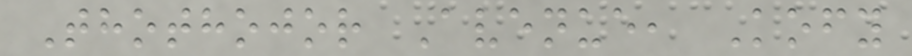Thothojor Avenue, Kofy
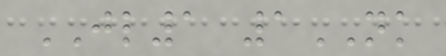JL1 1NK
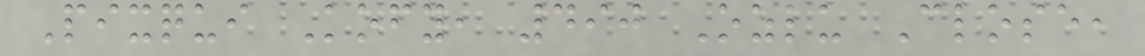Pixqui Kofy, 490 Ozlu Close,
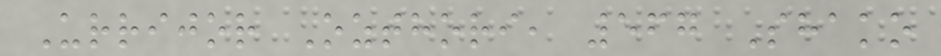Urrijor Ozthori, 567 Shako
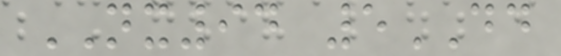NX94 5DD
